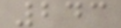243
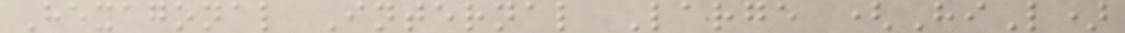Hexagonal Internal Large (HiL)
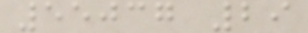55037 29
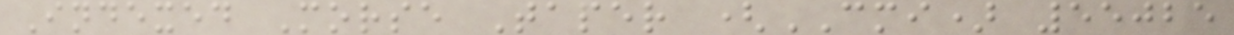Indexed Morse Taper (CMI) 55025
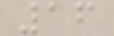16
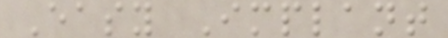Easy Implant
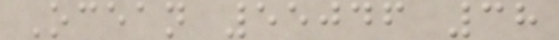Ocean 55046 38
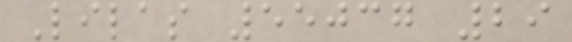Lilas 55037 29
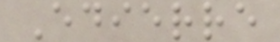Edierre
